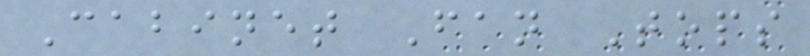Cabinet Fan Tops
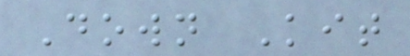Down Kit
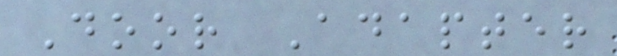Door Adapter
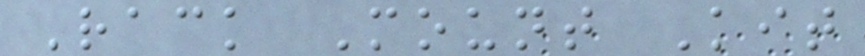Rack Mount Kit
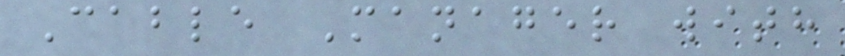Cable Manager with
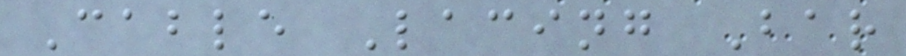Cable Lacing Bar
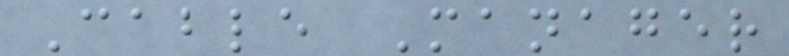Cable Manager
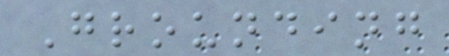Grounding
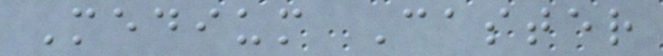Medium Caster
